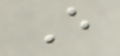E
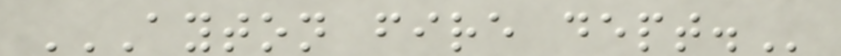AYTON FIRE DEPT.
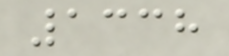1338
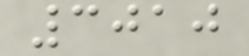3010
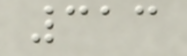313
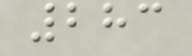283
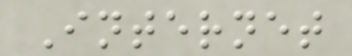Internet
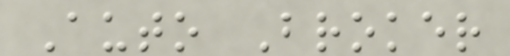Auto Broker
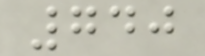740
